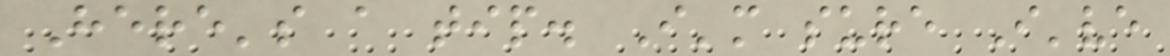Here's a tip. I'm sure I've
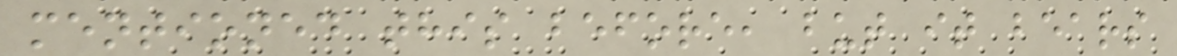mentioned this before, but it bears
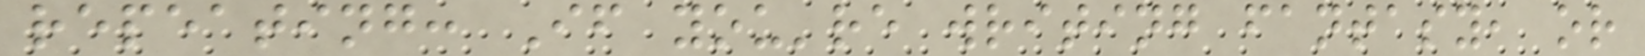repeating: If you're writing fantasy, or
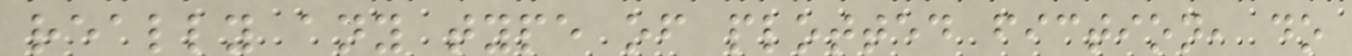really any type of plotted fiction, do
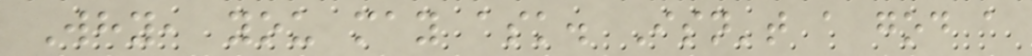Why, you may ask. Isn't a god a
